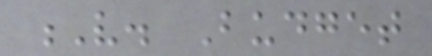V. Budget
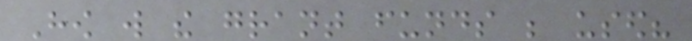How will the grant funds be used?
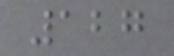127
